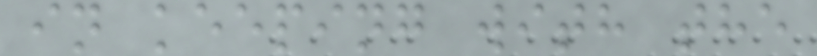in keeping with the
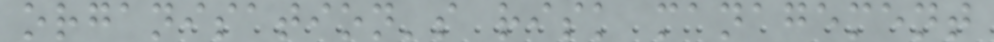organisation's risk management
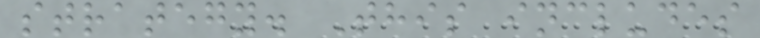strategy. This includes
